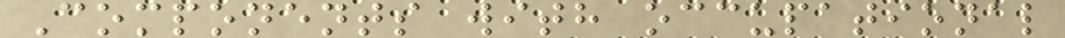Components with occupational
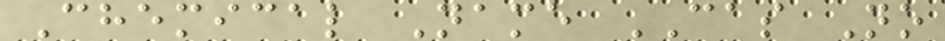Chemical Name CAS No
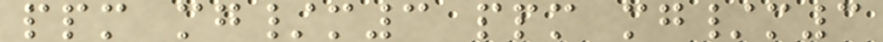ppm mg/m3 ppm mg/m3
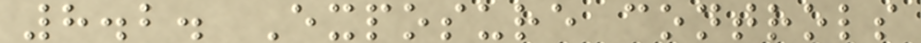8.2. Exposure controls
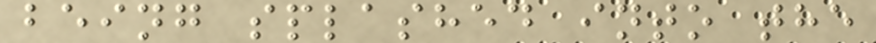being splashed into the
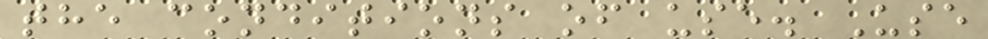the conditions of use. Use
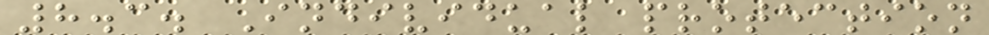8.3. Individual protection
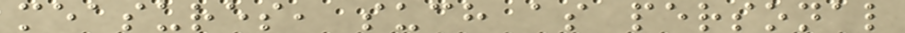measures, such as personal
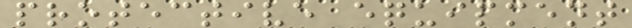protective equipment
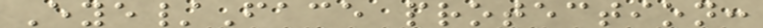Eye/Face protection:
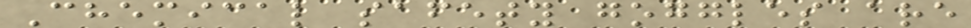Chemical safety goggles are
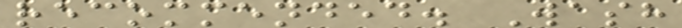recommended. Wash
